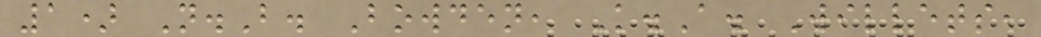1) N.B. Bowden, K.A. Willets,
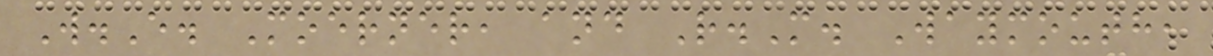W.E. Moerner, and R.M. Waymouth,
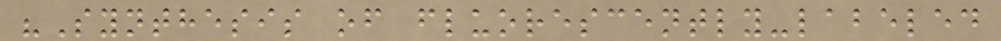"Synthesis of fluorescently-labeled
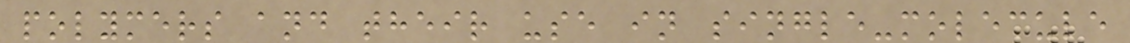polymers and their use in single-molecule
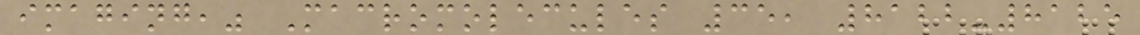imaging," Macromolecules 35, 8122-8125
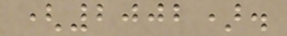(2002).
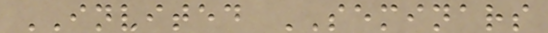INVITED SEMINARS
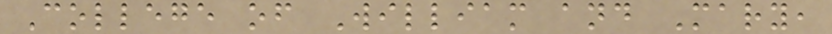College of William and Mary,
